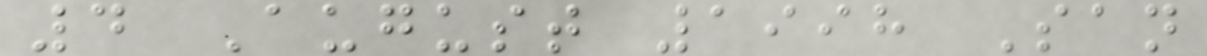4 August 1998 San
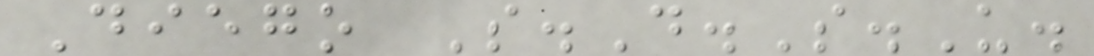Diego S.D.S.U.
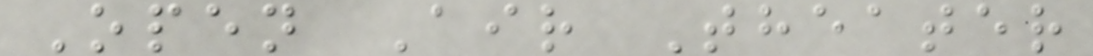Open Air Theater
